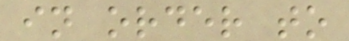in order to
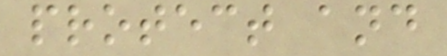protect and
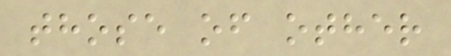those of other
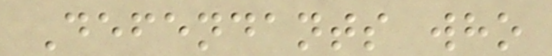Defendants who
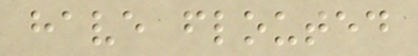have flouted
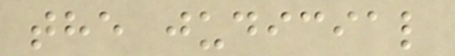the judicial
